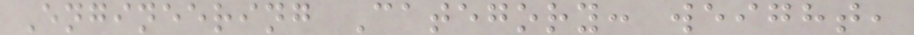Engineering Category: weight,
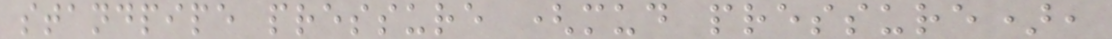standpipe pressure (mud pressure),
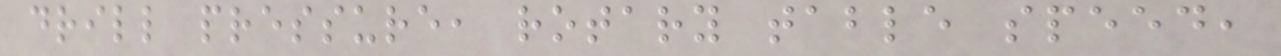drill pressure, rotary table speed,
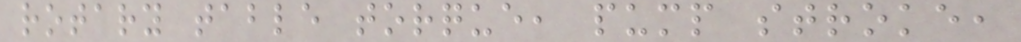rotary table torque, pump stroke,
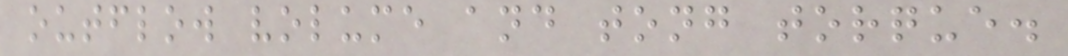outflow volume and tong torque.
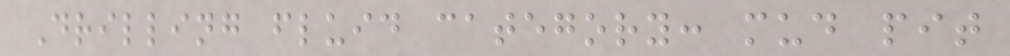Drilling fluid category: mud pit
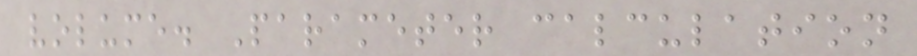volume. Parameter calculation
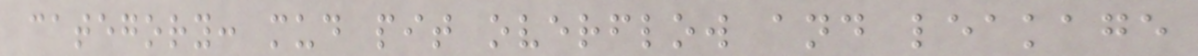category: mud pit overflow and leakage
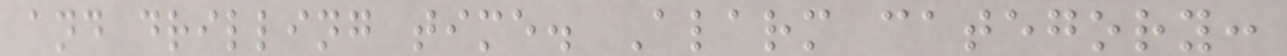and drilling time. Alarm category:
